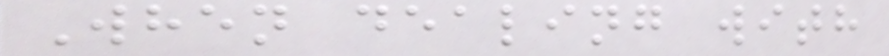When dealing with
